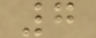7
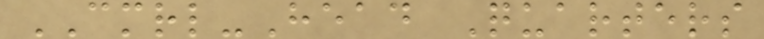CMRL-Head Quarters
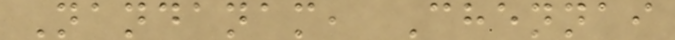Nandanam, Chennai
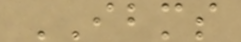IBMS
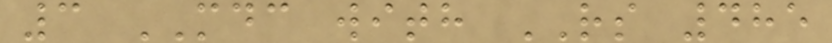3 MDC with RS 485
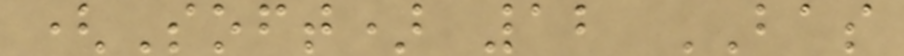(Soft) 12 BAS
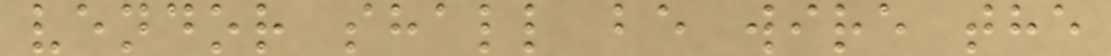vendor shall be wire the
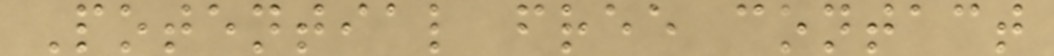Potential free contact
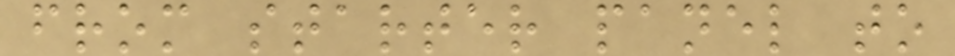from starter panel to
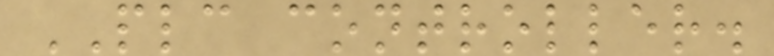PLC controller.
